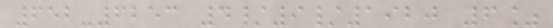652-6253 4/9/1920 6%
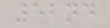52nd
